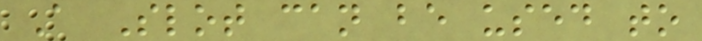A Slot can be used to
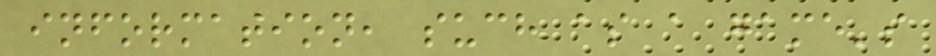information, such as a game's
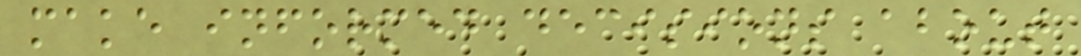make informed decisions about
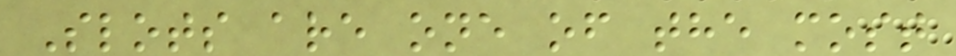Slots are one of the most
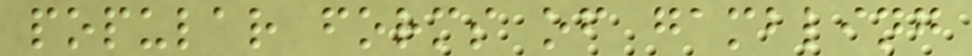popular forms of gambling
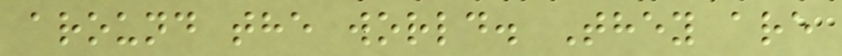around the world. They are
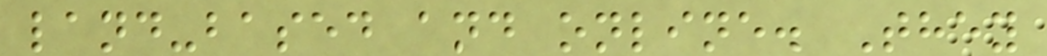land-based and online. They
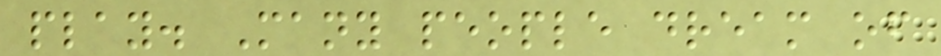play. Many people dream of
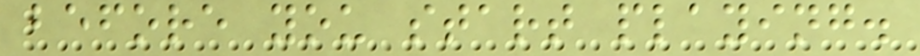before you start playing.
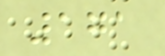171
